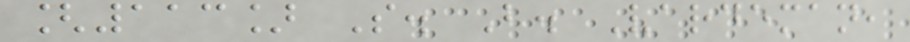[113] S. B. Vardeman,
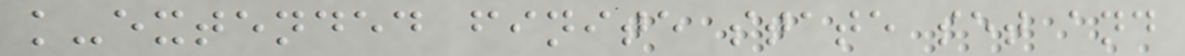k-extended finite state set and
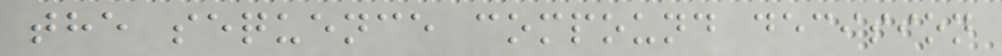the sequence compound decision
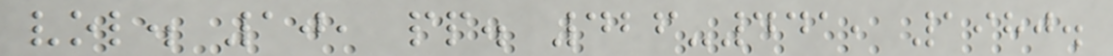vol. 10, pp. 426-441, 1980.
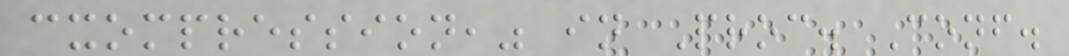cxompression," in Proc. Conf.
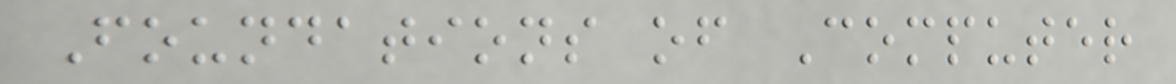Foundations of Computer
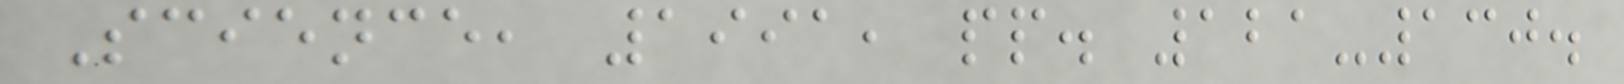Science, 1991, pp. 121-130.
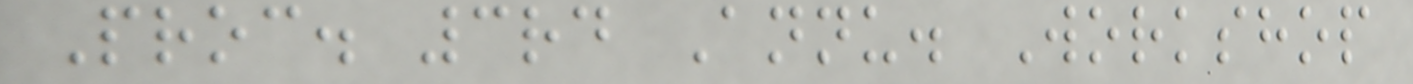Proc. 3rd Annu. Workshop
